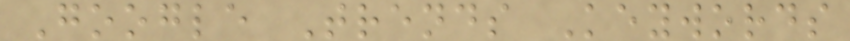Google Trends Keywords
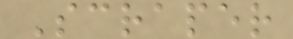Scraper
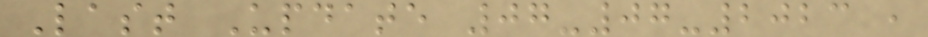Last Update 07-07-2023 ,
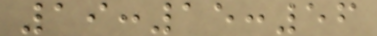19:15:56
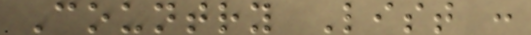Country List :
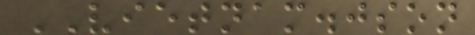VIETNAM.json
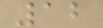12
